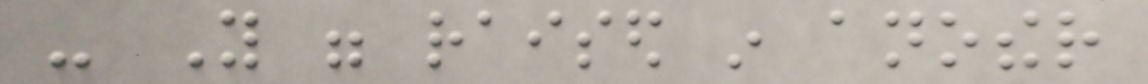- You were raised in another
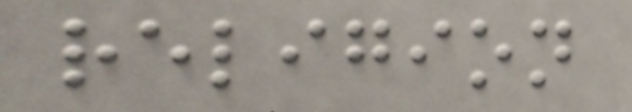religion
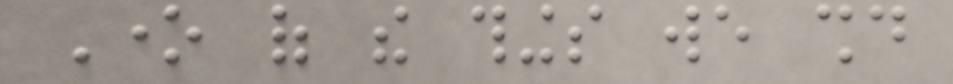One of the things we should
